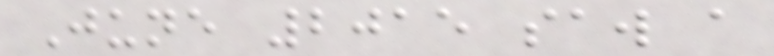June 2015 saw a
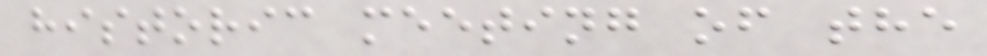historic meeting of the
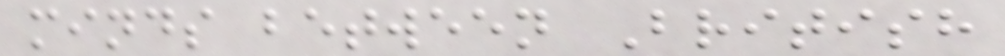minds between British
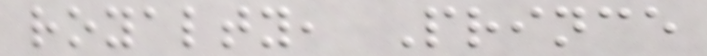royalty, Prince
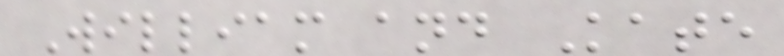William and Kate
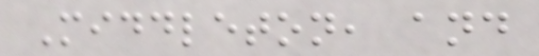Middleton, and
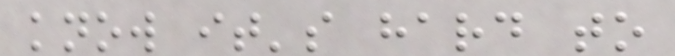know it's hard to
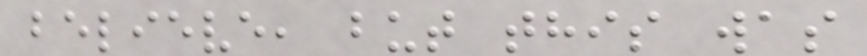believe, but this was
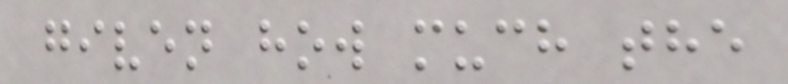given how much the
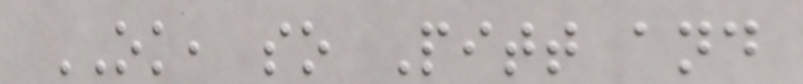OK, so Pitt and
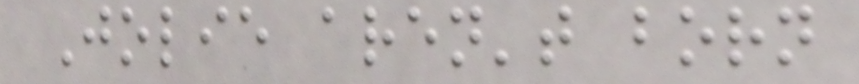Jolie aren't born
